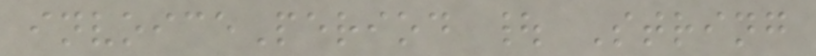invoicePeriod | String
